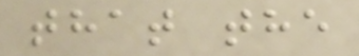that the
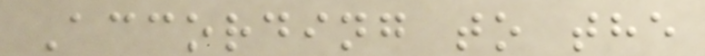According to the
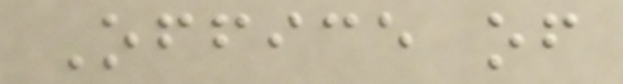Office of
